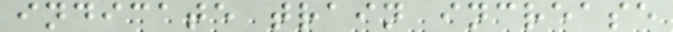indicate train increase
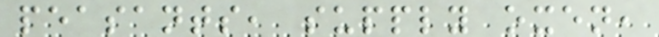peasants, supply oxen,
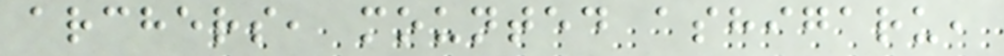archers, mounted ashigaru,
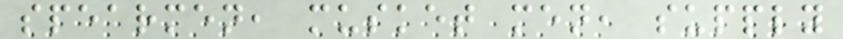spearmen, musket men, supply
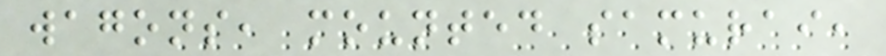wagons, mounted samurai,
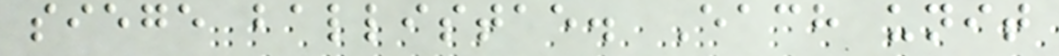siege ballistae. Each unit
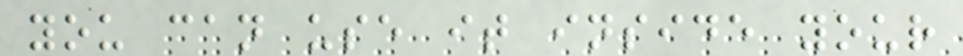you can use it inside your
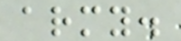army.
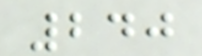240
